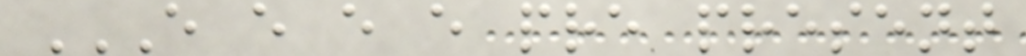E E E E PRE PRESENT
